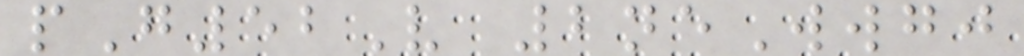pG52V 2neWwgj
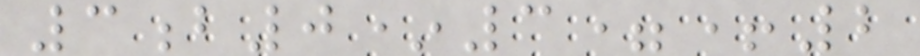3b0*3=+2
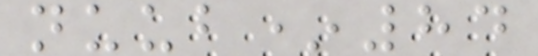nuub*84
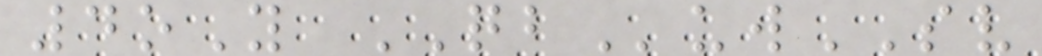4oY QBuwSV
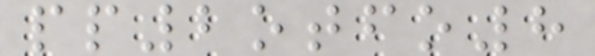pp2otfo8
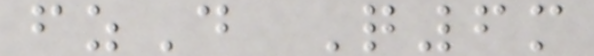fzD Q6m
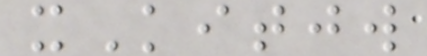xKitjw
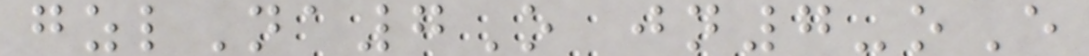gzlNa7O jn7-oE
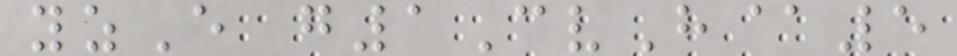yzE g1CvH@5
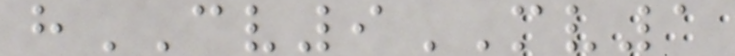hCV9MV1
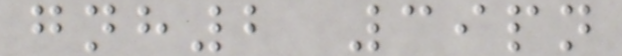gnh2 39pn
